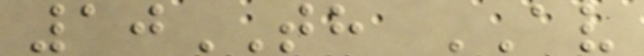10TH AV
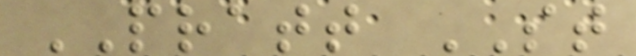PRATT ST
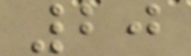20
